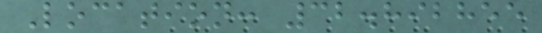Location: 32.892855
